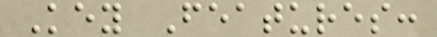Key Features:
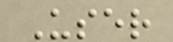User
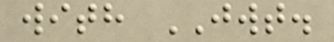with JWT.
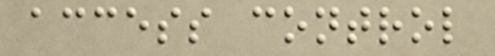access control
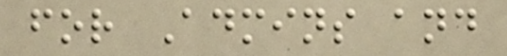for Admins and
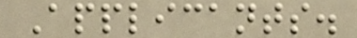Applicants.
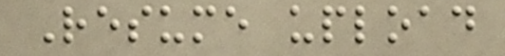Resume upload
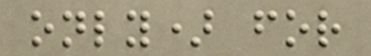only) for
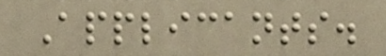Applicants.
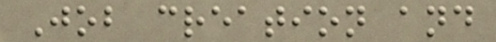Job creation and
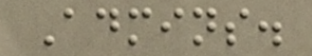Admins.
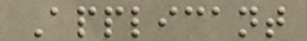Applicant
